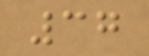37
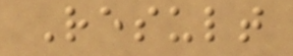Result
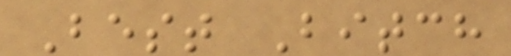Best Bitch
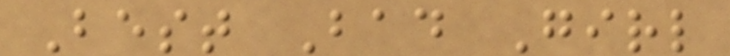Best Bad Girl
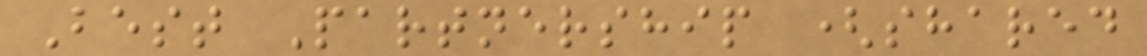Best Partnership (shared
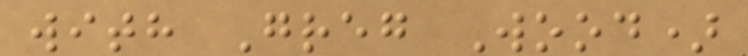with Greg Wood)
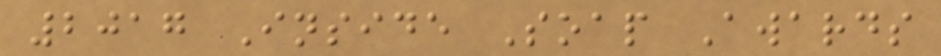2017 Inside Soap Awards
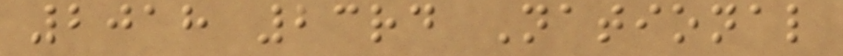2018 23rd National
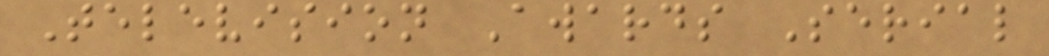Television Awards Serial
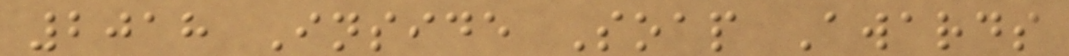2018 Inside Soap Awards
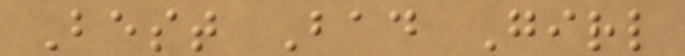Best Bad Girl
